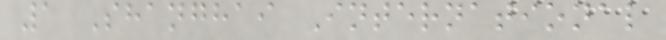1 Shanghai International
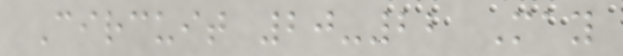Circuit 20-22 May
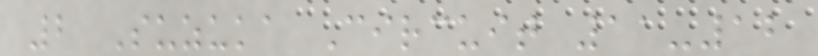2 Suzuka Circuit 11-12
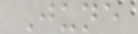June
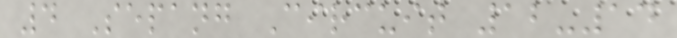4 Sepang Circuit 12-14
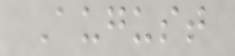August
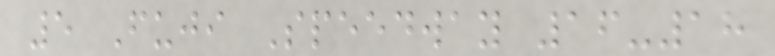5 Fuji Speedway 16-18
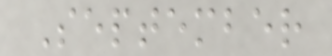September
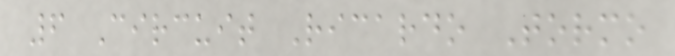6 Circuit Ricardo Tormo
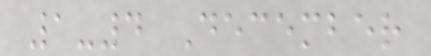1-4 December
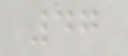47
